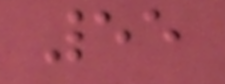55
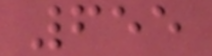655
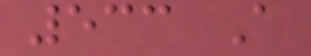533 A
